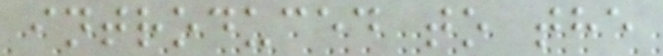introduced to the
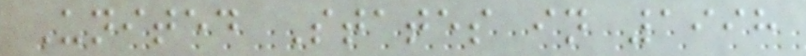United States in 1998
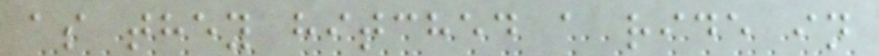as they hitched a ride in
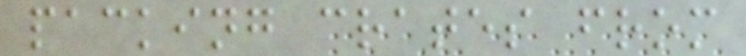packing crates from
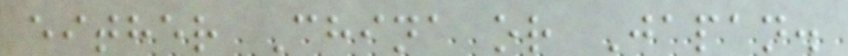either China or Japan.
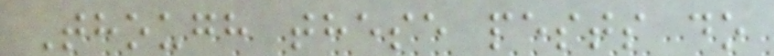Though these pests do
